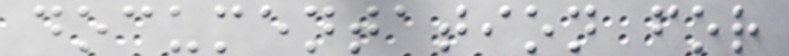documentation for
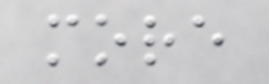more
